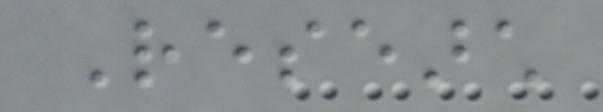Research
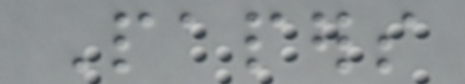Papers
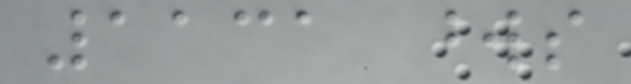1131 words
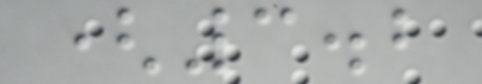(3.2
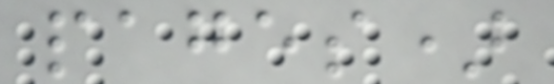pages)
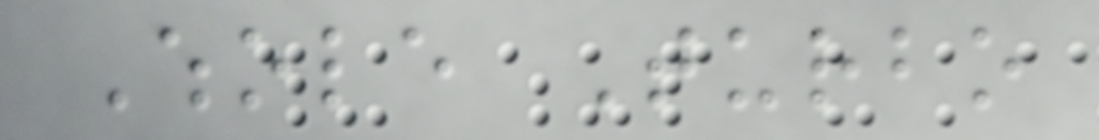Whole Turbo
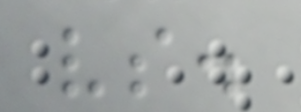vs.
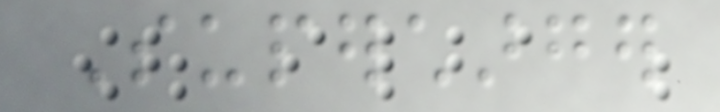Supercharger
